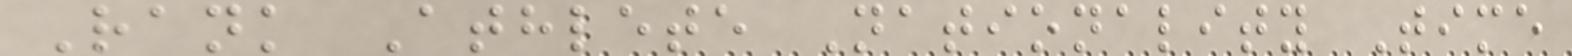Rank Athlete Nationality Time
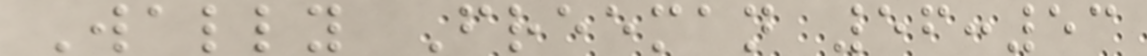Wally Freeman 56:53
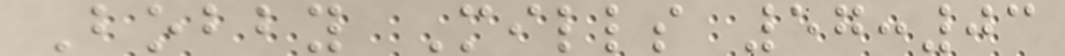Bobby Mills 57:03
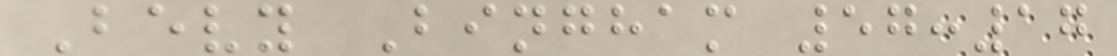Bevy Bingham 57:17
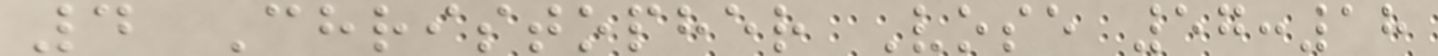4 Christopher Vose 57:18
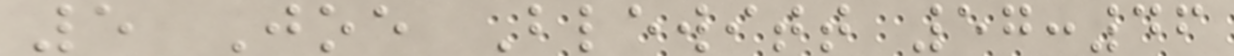5 Joe Blewitt 57:46
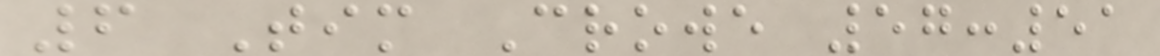6 Tim Crowe 57:51
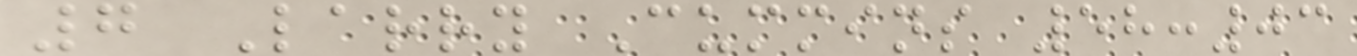7 Larry Cummins 58:03
